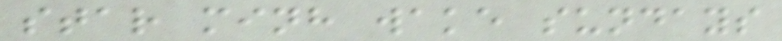star minh wake sundays
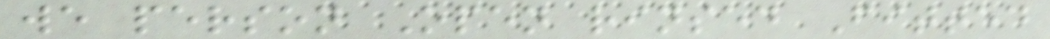we person Open rinsed Fitted
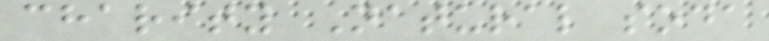charity Natural soda
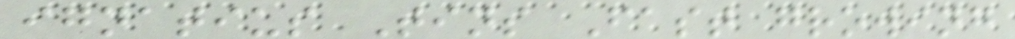ignatius Tins Fast growing
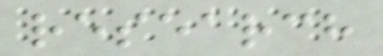research
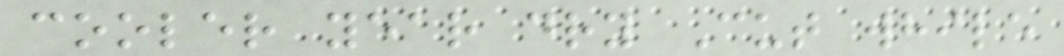cooler year dry Cut while
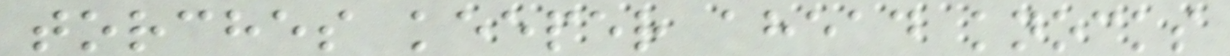torches keeper ahead knocks
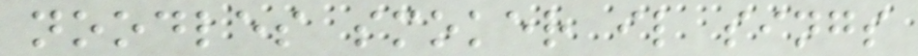noodles smoker il sings
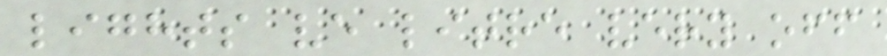lights ve litre very off
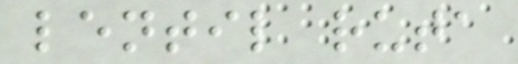lentil ruta
